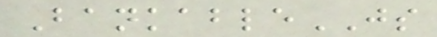BankableJS
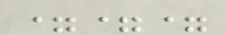===
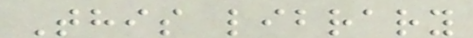This library
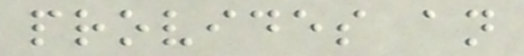provides an
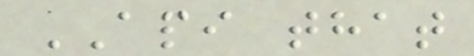API that
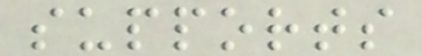supports
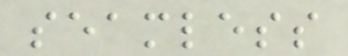seamless
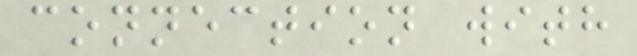connection with
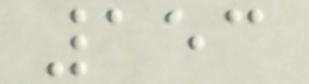153
